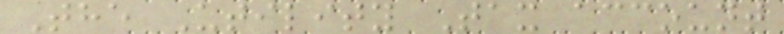The Utility Tax account
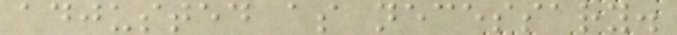adjusted as necessary.
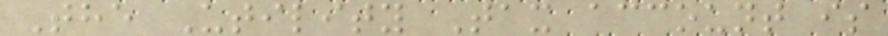The Utility Tax account is
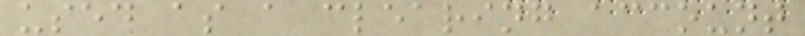used as a clearing account
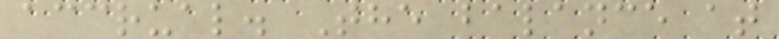accrual. The balance at
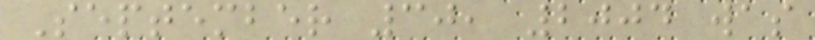September 30, 2004 was
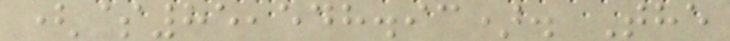($85,548.93). The
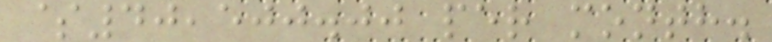$40,500.00 per month.
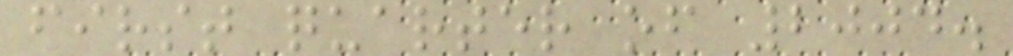first quarter of 2004.
